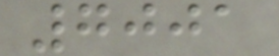7001
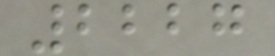2227
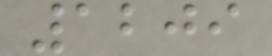1209
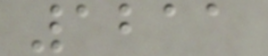1211
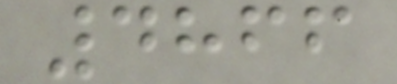4866
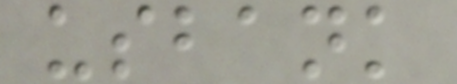usbank
